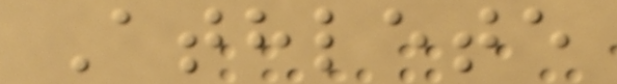Athlete
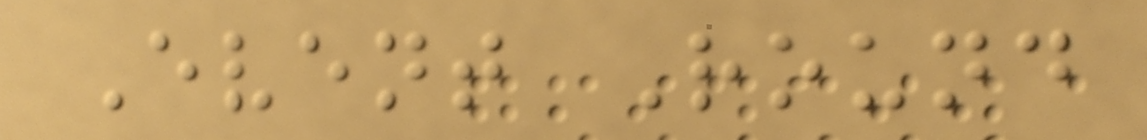Event Round
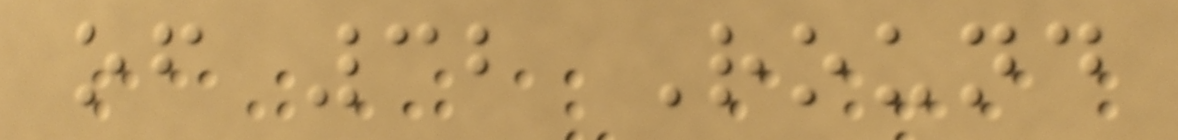of 32 Round
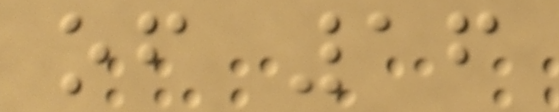of 16
